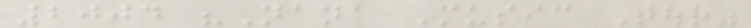2004 "Nana Music Tour"
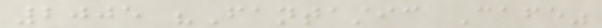2005 "Fantastic Cafe"
